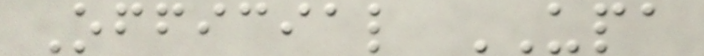Official UPA
